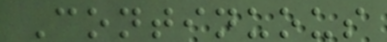Continuous
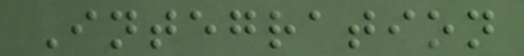Integration
